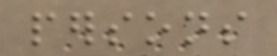persons
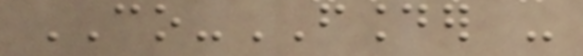CO-FOUNDER -
